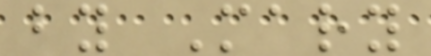by Mary
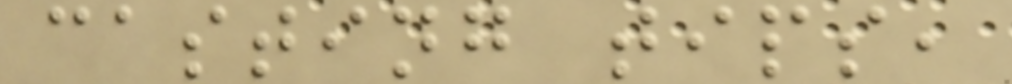casting tips,
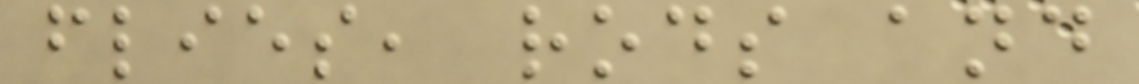flies, rods and
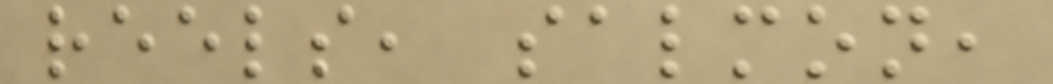reels, salmon,
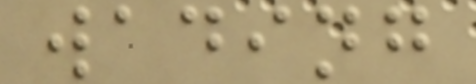wading
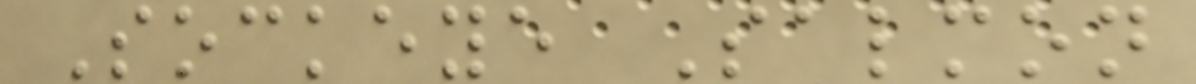Sockeye Salmon
